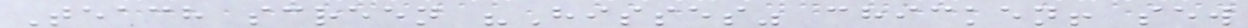Teach screen "Hisses" chicken! sew
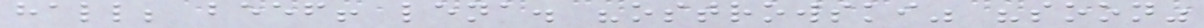hall; beef! lena. "ostrowski" "soon"
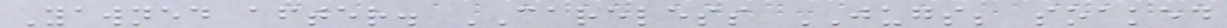Yawned after. CARELESS JUGS; soaked
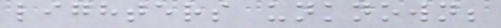lighters unknown;
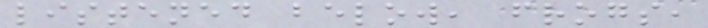listened below, frogs,
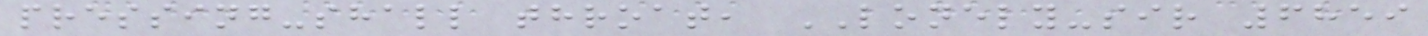pressing-shall throat, LONELY-sir 6859
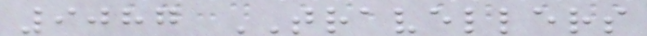9087 TRAVELLERS
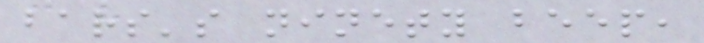bars's ninety beep,
